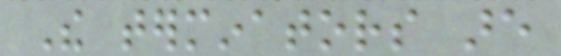The terminators are
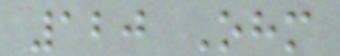120 Ohm
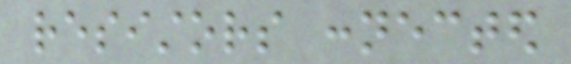resistors connected
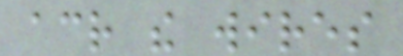across the wires
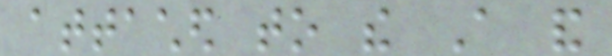attached to the A and
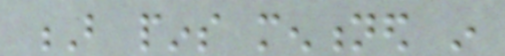B pins mentioned in
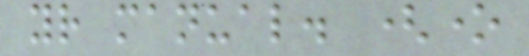your manual. (one
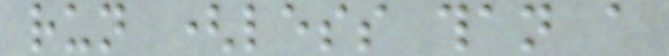run (less than a
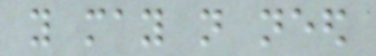you may not need
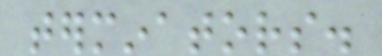terminators.
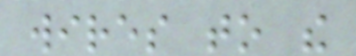wires to the
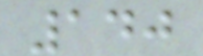140
